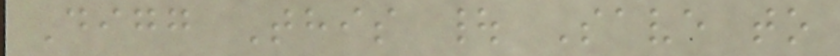Digg This | Save to
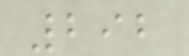292
